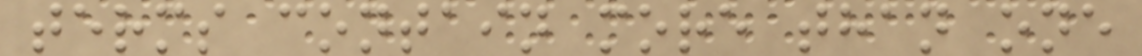terms contain more than one
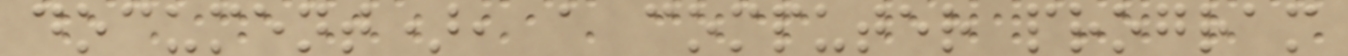document), a computer program
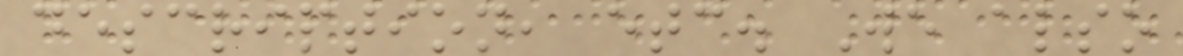description, etc. We also
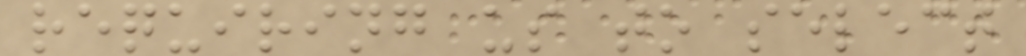requiring us to select
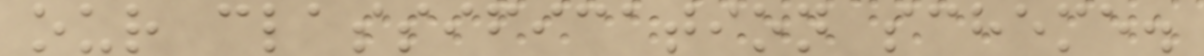our classification scheme.
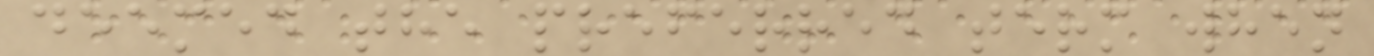deemed the preferred term when
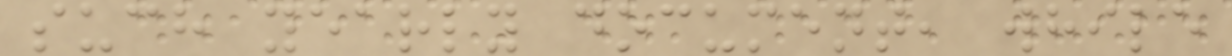such yearly document, while
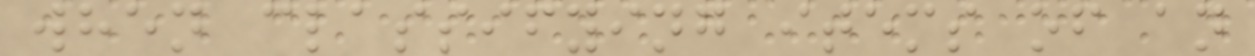when classifying items of an
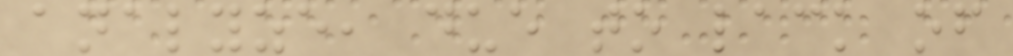analyze, due to lack of
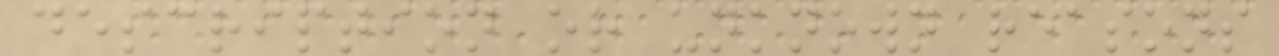description or unknown reasons
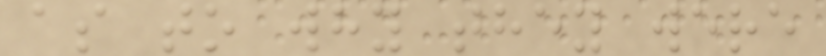as to why they were
